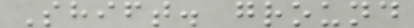Shift. ground
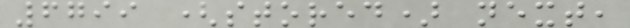6799 (stored) next,
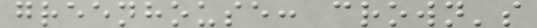greenhouse: crown's
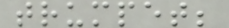trumpet;
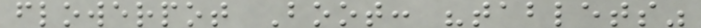flowerpot Boot: "tablets"
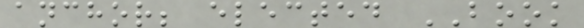anchor; elected BOOK
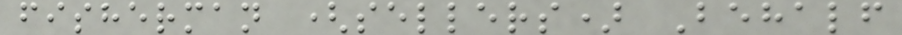fisherman (sellers) Behalf
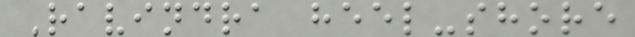Ravindra heel-shore
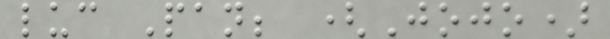luc Pan; (Jojo)
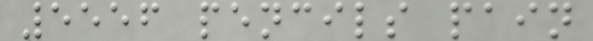5556 pencils pain
